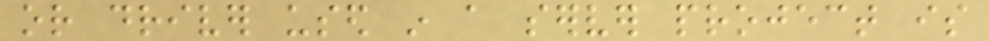or driver used in a server project is
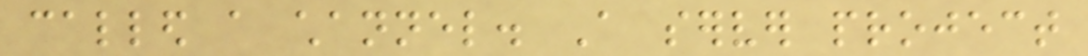called a channel. A server project
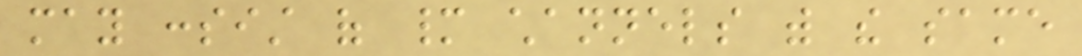may consist of many channels with the same
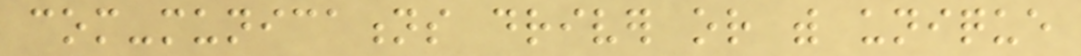com-munications driver or with unique
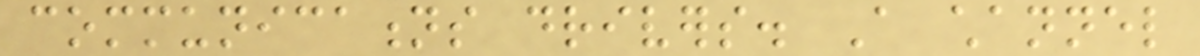communications drivers. A channel
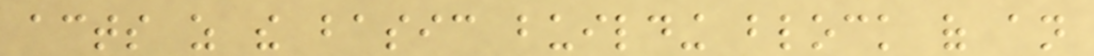acts as the basic building block of an
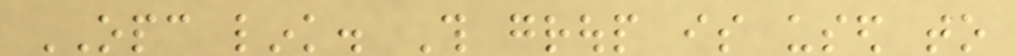OPC link. This group is used to
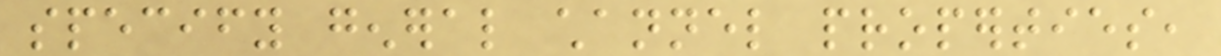specify general channel properties,
